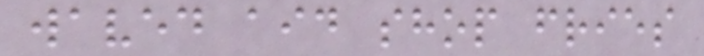waved aid shop fries
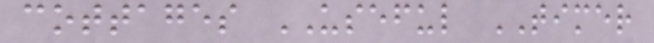cottages USEFUL TIMER
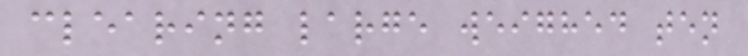clearing large weighed ten
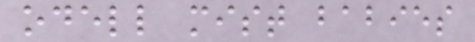odell mist babies
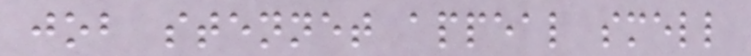job stennet appeal smell
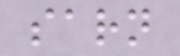sarn
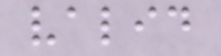valid
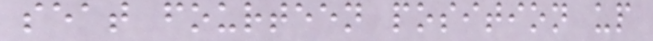seat fourteen position up
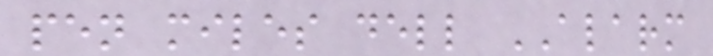pen miles dell ALARM
